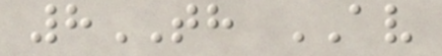8TH AV
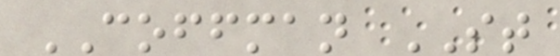COFFMAN ST
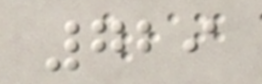729
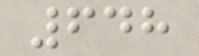648
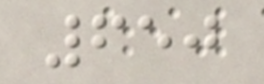650
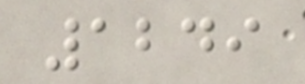1249
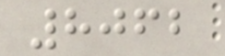8062
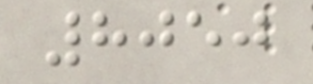8050
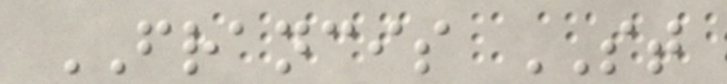FRANCIS ST
